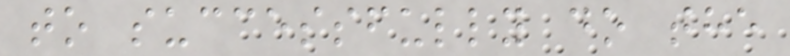to successfully do the
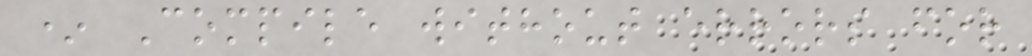* Compile without errors for
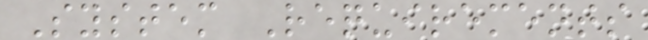System Requirements
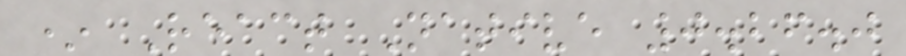* React Native 0.26.0
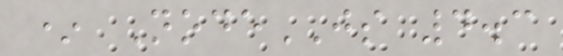* NodeJS 4.3
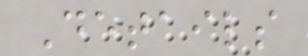Details
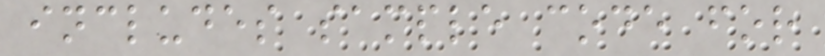includes sample code for
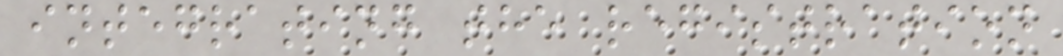integrating the registration
